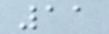11
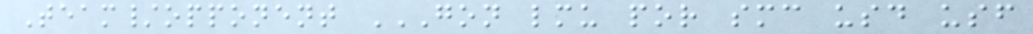Team/opponent GON LMU POR SMC USD USF
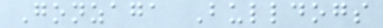Gonzaga Bulldogs
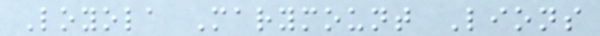Loyola Marymount Lions
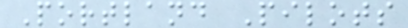Portland Pilots
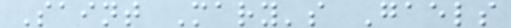Saint Mary's Gaels
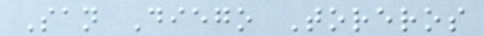San Diego Toreros
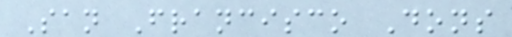San Francisco Dons
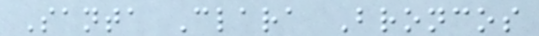Santa Clara Broncos
